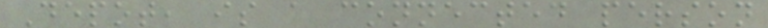Depot, is a connected person
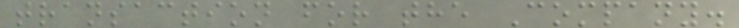transaction for the Company.
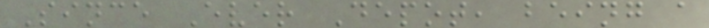Since Ever Depot, being a
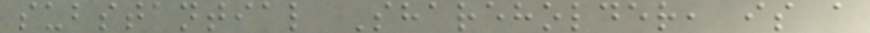substantial Shareholder, is a
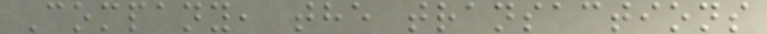Company, the transactions
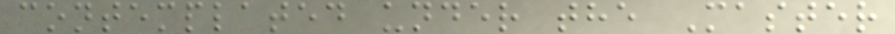contemplated under the Master
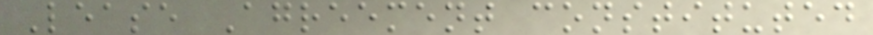Lease Agreement constituted
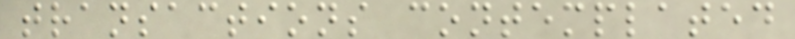transactions contemplated
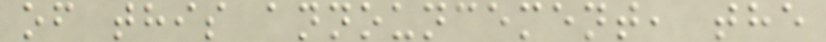of this announcement, the
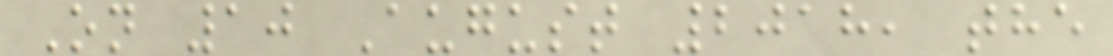On 10 August 2018, the
